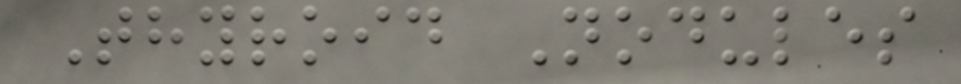Thyroid Nodules
